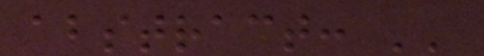abstract: ''
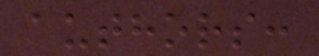authors:
